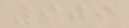909
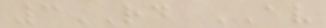3RD AV
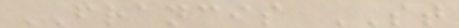FRANCIS ST
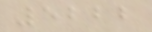5222
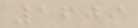1609
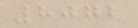8072
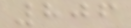806
